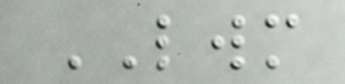LWM
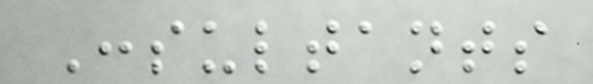Consultants
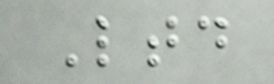Ltd
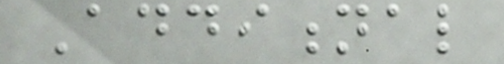Additional
